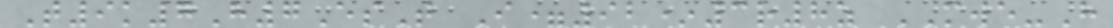T9k7H7EsT I=92*3r8z MWE-H
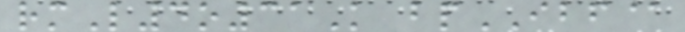rmL4o31K bpIBF@
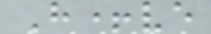H+ve
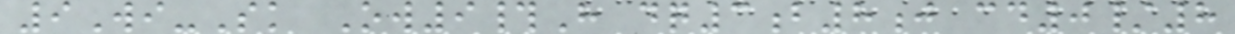9Wi-Sk Ow9#H dq3b8j cd0/8
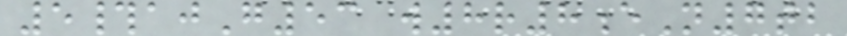5#ajG53 w8r8eN7tb
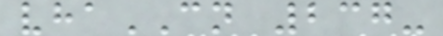vhaCN 237-
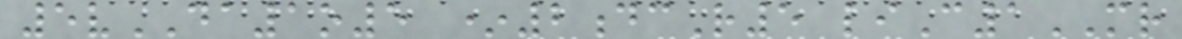5vDA1o5 *2dcR5 liC1MR
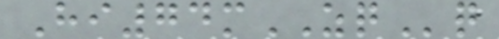Hi74mZQq
